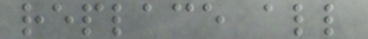replace all
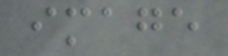image
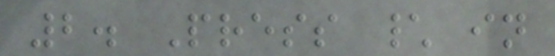2. Press \ in
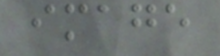image
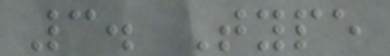3. Type
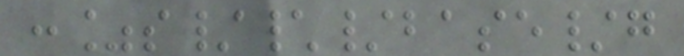:%s/\/base/g
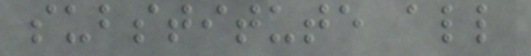substitute all
